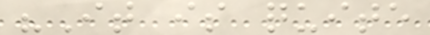"It is quite
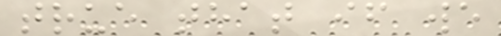true that if we
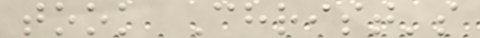took Christ's
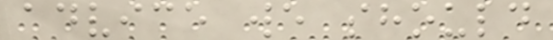advice we should
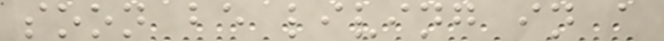soon be living in a
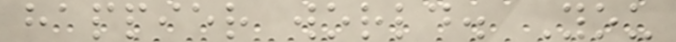happier world. You
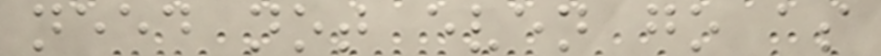need not even go as
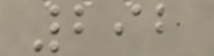292
